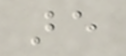are
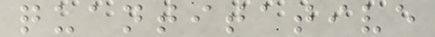quantitative
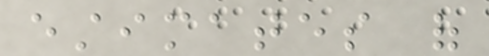estimates of
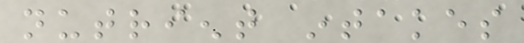nutrient intakes
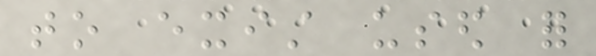to exist used for
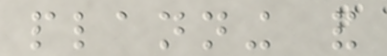planning and
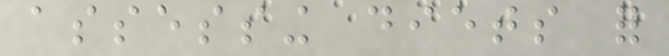assessing diets for
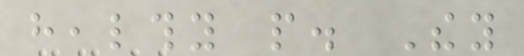healthy people. They
